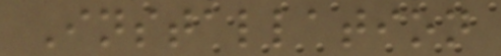Installation
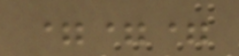===
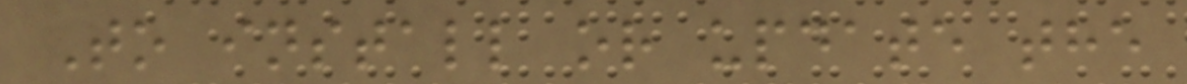To install or update the
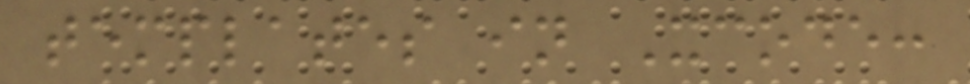templates in Xcode:
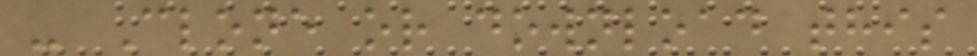- Clone or download this
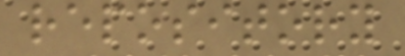repository
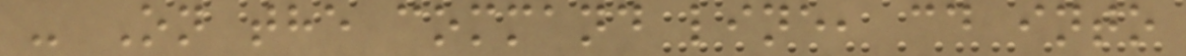- On the command line, cd into
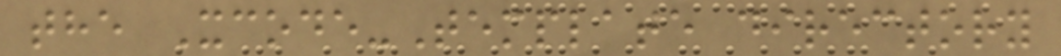the Xcode-Template directory
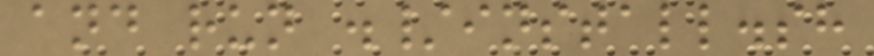and run ./install.sh
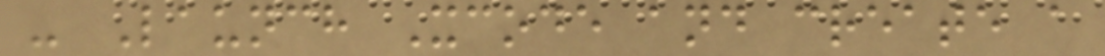- Launch Xcode and create a
